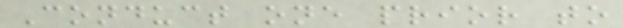Conduct one prior to
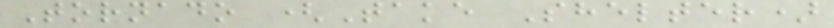Tornado (Take Shelter)
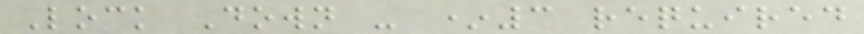Lock Down - *3 required
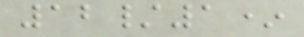12/1*
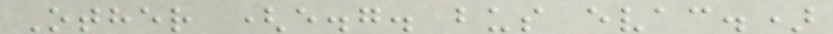Other (e.g. bus evac.)
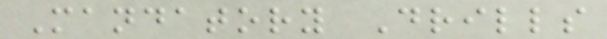Mandatory Drills
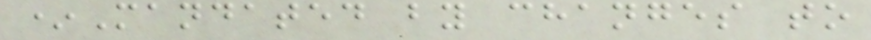*Mandated by changes to
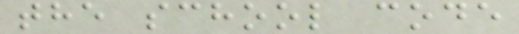the school code
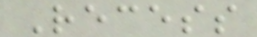Recess
